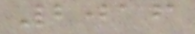2016
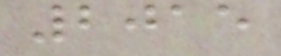2015
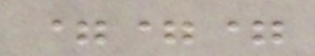===
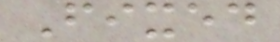Fixed
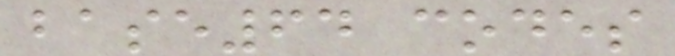base64 codes
